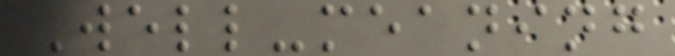Well-meaning
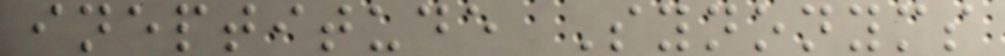ineptitude Synonyms
